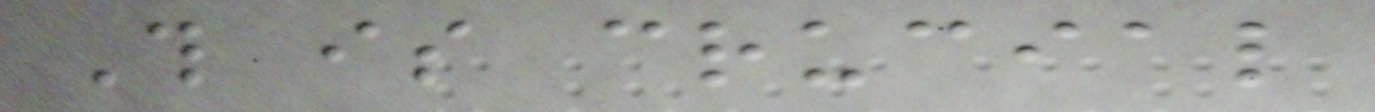This is crucial
